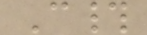C#
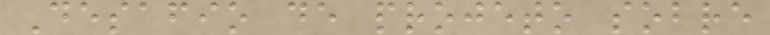Desafio de projeto sobre
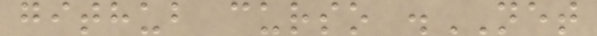github curso .NET
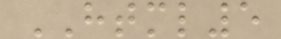HTML5
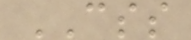CSS
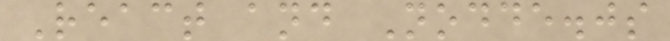React and Nodde.js
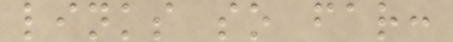links so far:
